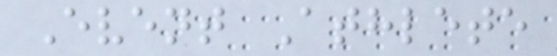Event Athlete
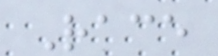Race
